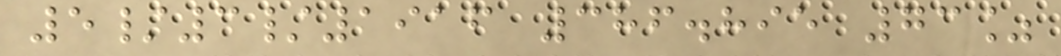5/3/1916 386.895 73%
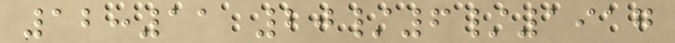12:11 20/6/1917
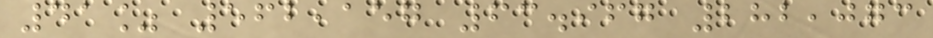41% 562,157 63.967 282,073
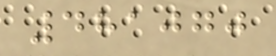481070
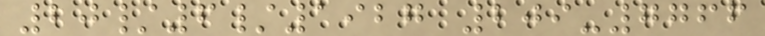20/6/1927 209-7766
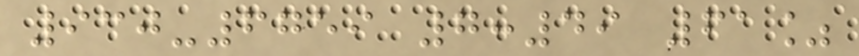930-6759 7:49 61%
